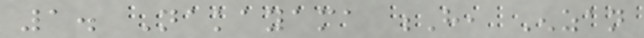1. Nakayama H, Enzan
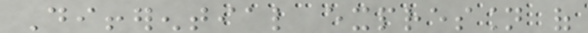Differential expression of
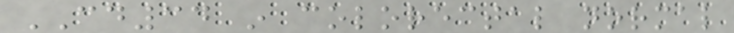CD34 in colorectal normal
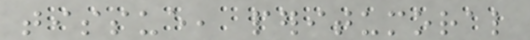tissue, peritumoral
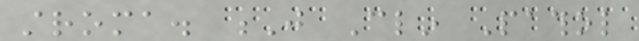stroma. J Clin Pathol
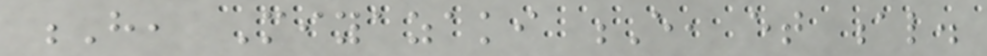H, Miyazaki E, et al.
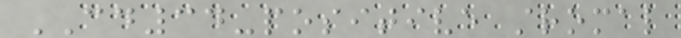CD34-positive stromal
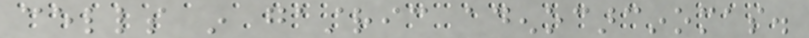cells in gastric adenocarcinomas.
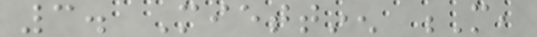3. Miettinen M,
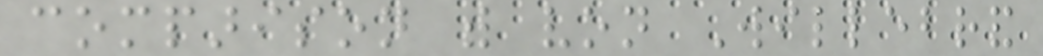comparison with von Willebrand
